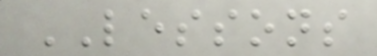LESSONS
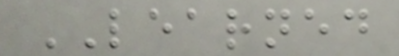LEARNED
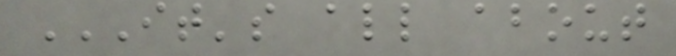IT'S ALL ABOUT
